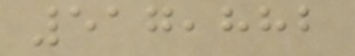517,882
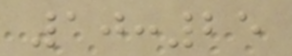10:25
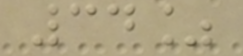34%
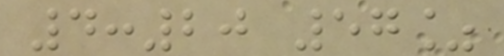4:20 57%
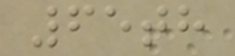65th
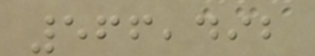566,492
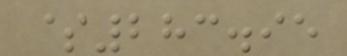$283.95
